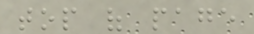top of page
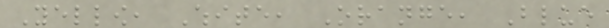Yellow, White, Orange, Blue
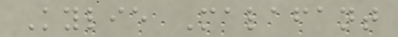Kylie Malafant
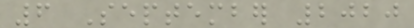6 September 2020
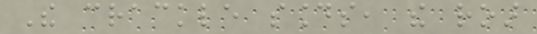The crackle sounds, the roar
